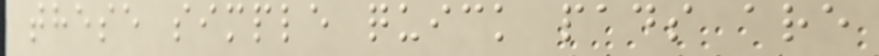these simple quick pads are
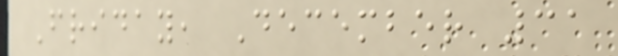Friday, December 31
